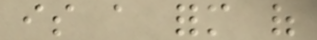is a form of
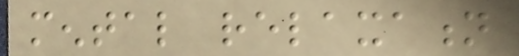mental relaxation
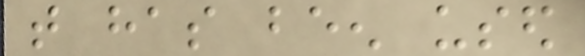that has been used
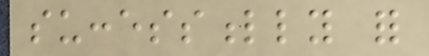successfully for
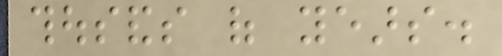thousands of years.
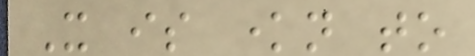It is known to
